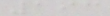193
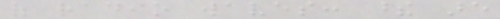of radio waves: these are
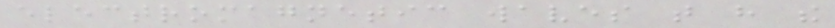electromagnetic waves that have the
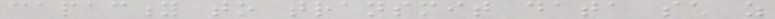capacity to transmit data such as
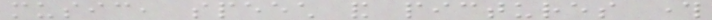music, speech and pictures through
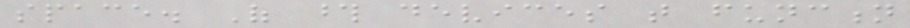space. Of those devices that function
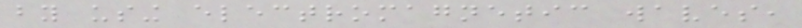by using electromagnetic waves,
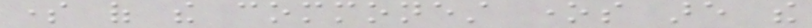some of the commonest ones are the
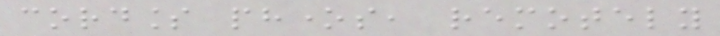cordless phones, remotely
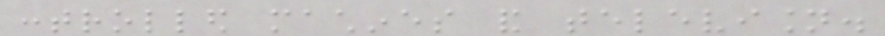controlled machines and television.
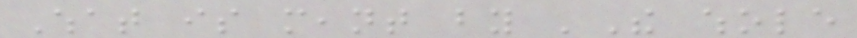What is meant by 'The whole
